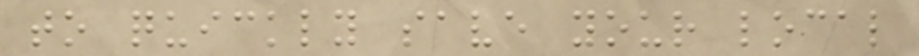to quickly save your local
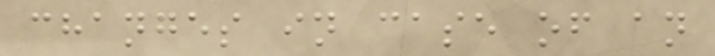changes in case of an
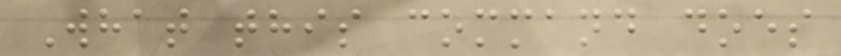What this command does
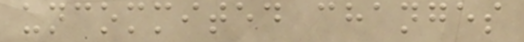uncommited changes
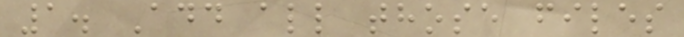1. Add all those files
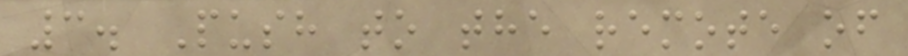3. Push to the remote of
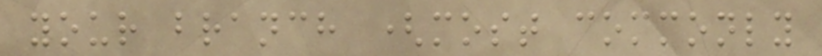your branch (most commonly
